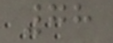78
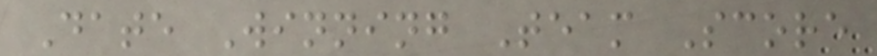Date Winning Team Score
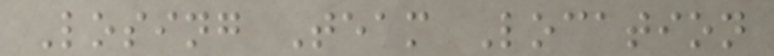Losing Team Location
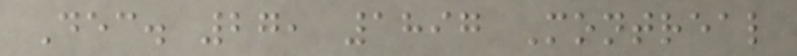Dec. 27, 1897 Montreal
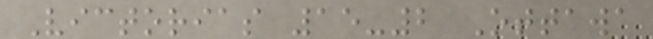Victorias 15-2 Ottawa
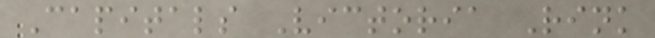Capitals Victoria Rink
